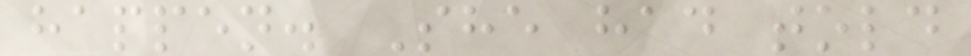happen. She had told
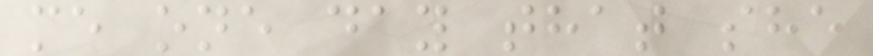me one day that she
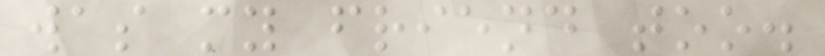was my friend too.
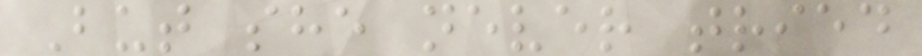But she never tried
